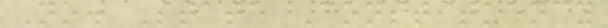No. State Constituency
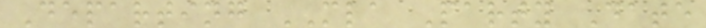Departing MLA Party Date
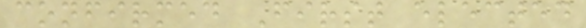confirmed First elected
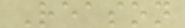Reason
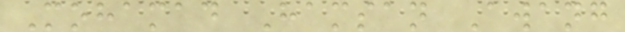Mohamad Hamsan Awang
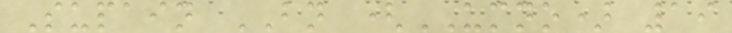Supain BN (UMNO) 19
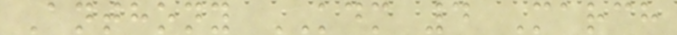Anthony KDM 4 March
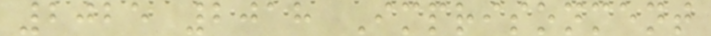2025 2018 Imprisonment
